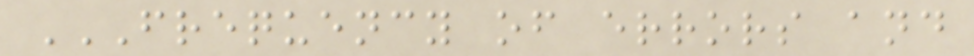FREQUENCY OF ERRORS AND
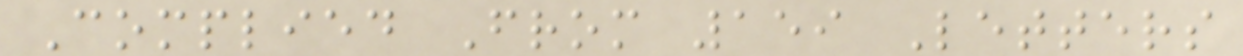Complied From 159 Letters
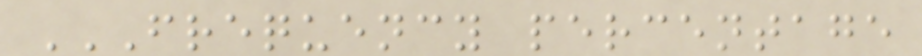FREQUENCY PERCENTAGE
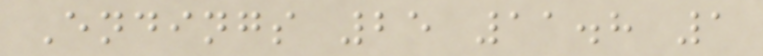Endings 25 11.8 1
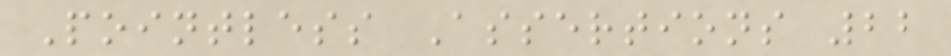Pointless Assertions 22
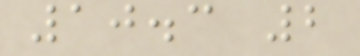10.3 2
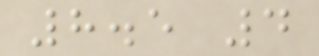8.5 4
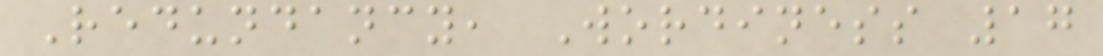Redundancy, Wordiness 17
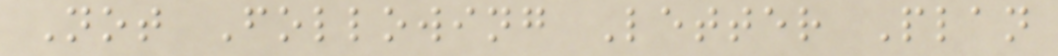Not Following Letter Plan
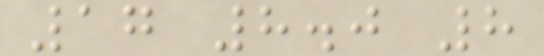17 8.0 8
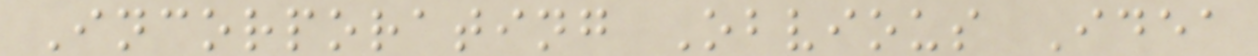Incorporating Obvious Idea
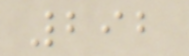292
